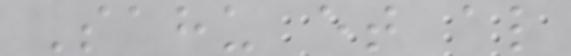Sahu et al
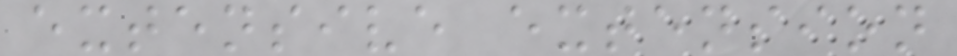extensive extension
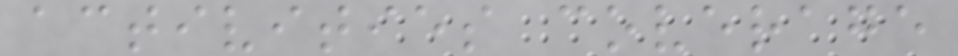activities coverage
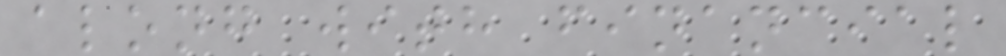along with financial
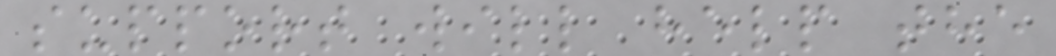support will help the
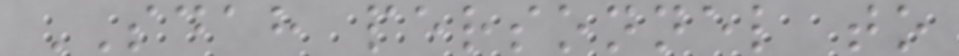SDAH personnel to
